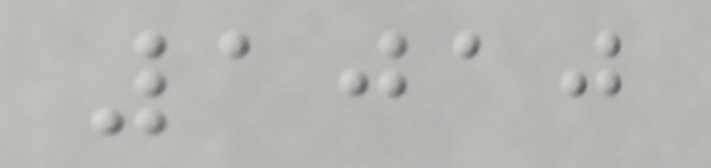1010
